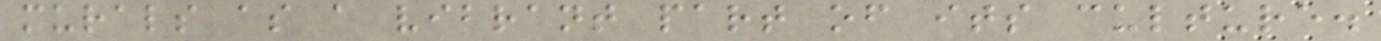murals as a vibrant part of its culture.
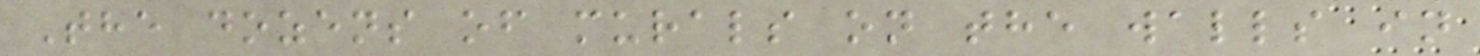The dozens of murals on the walls in
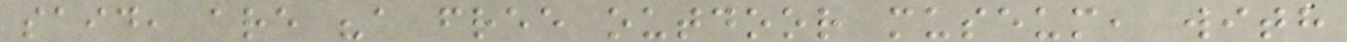said, are "a free outdoor museum, with
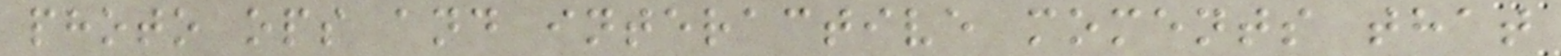photo ops and interactive moments that
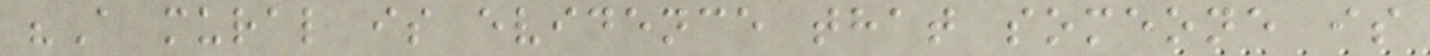"A mural is evidence that someone is
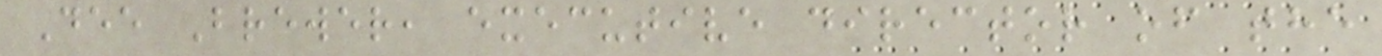Dee Brewer, executive director of the
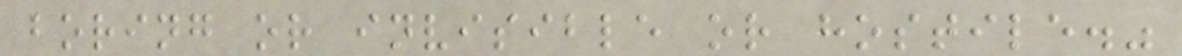boring or invisible or hostile."
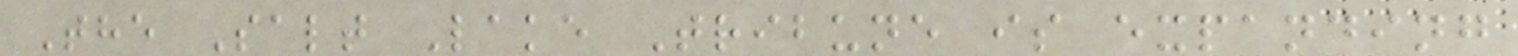The Salt Lake Tribune is expanding
